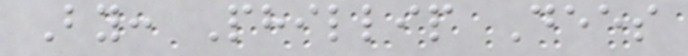By: Phillip Dees
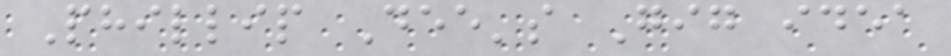Phillip Dee's Gig idea
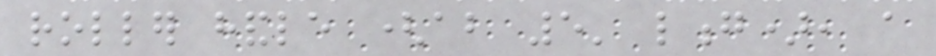roller handle (about 5' long), a
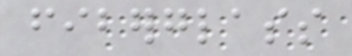fiberglass
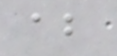about
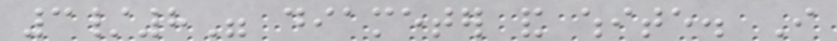3/8" diameter and white. I
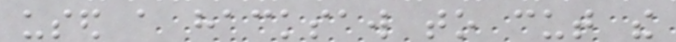used a hacksaw to cut the
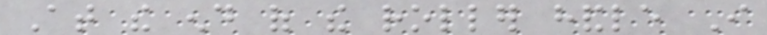At the end of the roller handle I
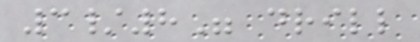3/8" drill
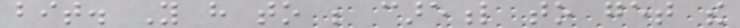bit. You have to be careful to get the
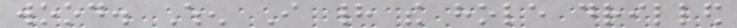wood. When I had the hole drilled
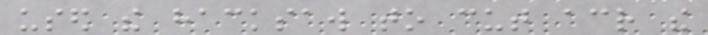used the hacksaw to cut across the
